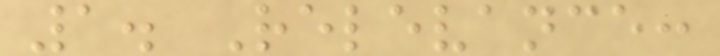1. Relevance:
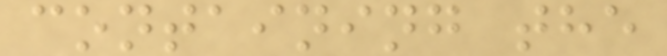containing the
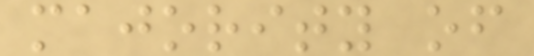majority of
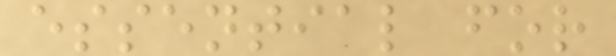essential for
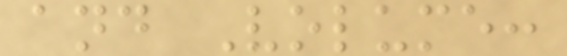and Volume:
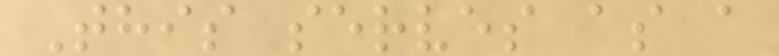This serves as a
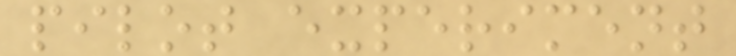pilot experiment
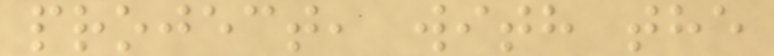project, with the
